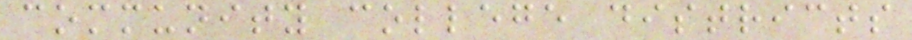community college districts
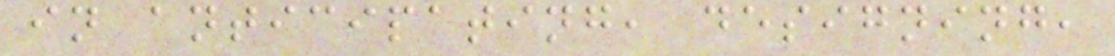in anticipating, designing,
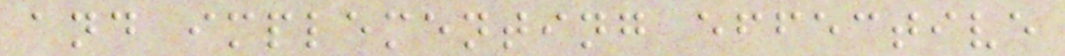and implementing effective
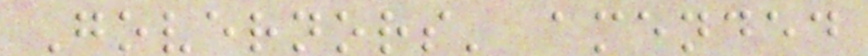Governors' amended
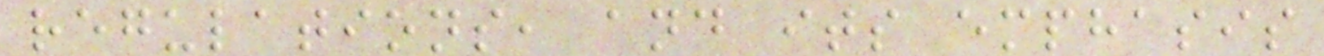regulations, and its emphasis
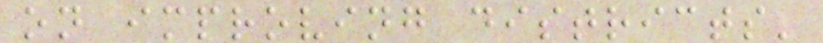on improving districts'
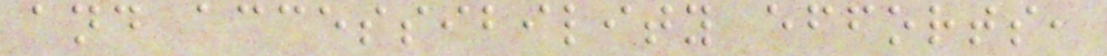and accessibility efforts,
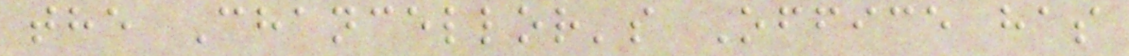the Chancellor's Office has
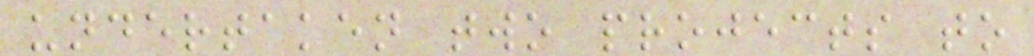undertaken two projects to
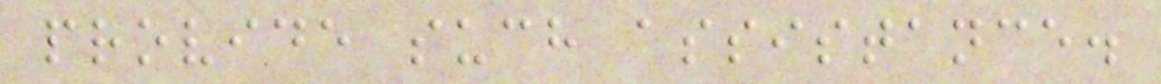provide such assistance.
